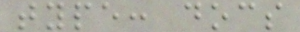type: docs
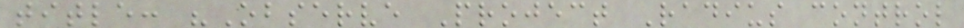title: "Observe Project Radius control
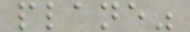plane"
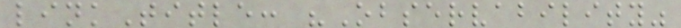linkTitle: "Observability"
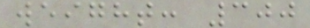weight: 300
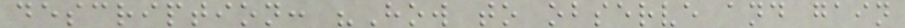description: "How to observe and gain
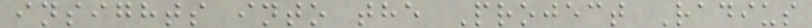insights into the Project Radius
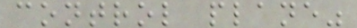control plane"
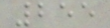255
